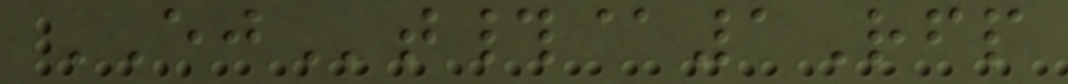EJt#@1Rfp
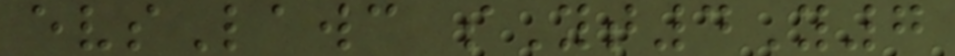evsLawc sYt4Y7
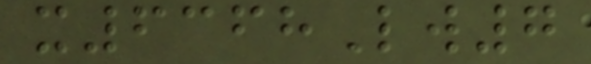x6368Lw7
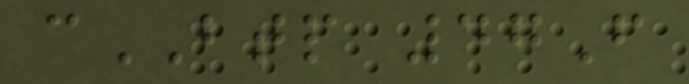cBTP 47F
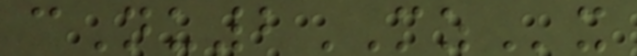cNu2MZx
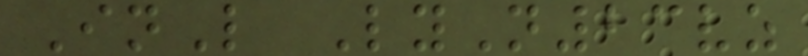InL LyN23vz
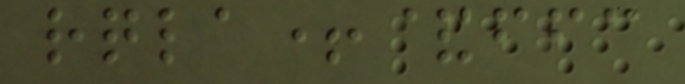rqla+&ffc
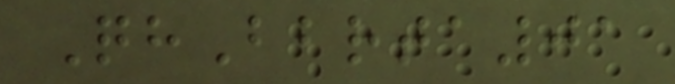QhBbrta01
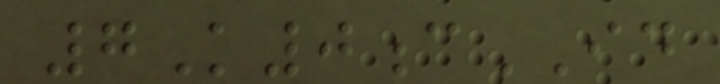7K0cID
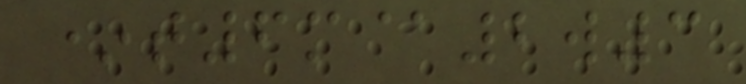*t6m@2w3
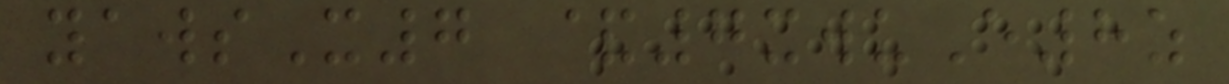yawsX7 &7xwuE8z
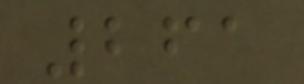261
